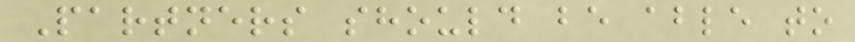Partners should be able to
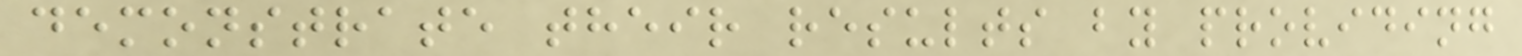demonstrate their results by providing
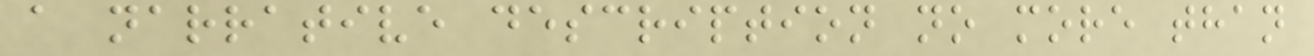a narrative description no more than
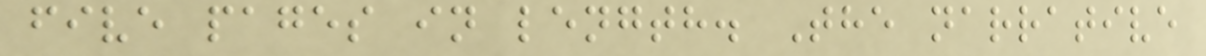five pages in length. The narrative
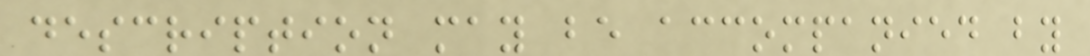description may be accompanied by
